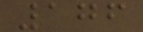176
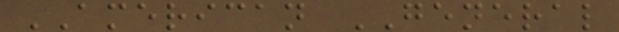AMERICAN GENERAL
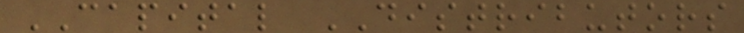CAPITAL DISTRIBUTORS
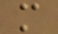m
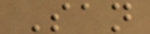San
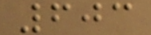603
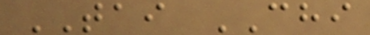TAI CHI
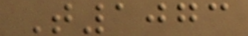T1073
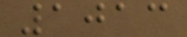1013
